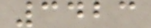3423
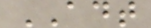ADT
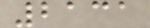2131
